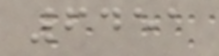6451
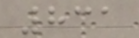831
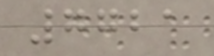7721
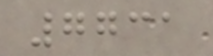7731
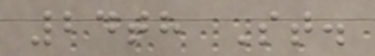24th St.
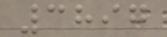3897
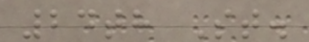24th St.
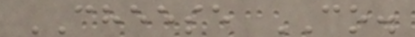CHEESE CO.
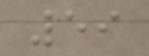59
